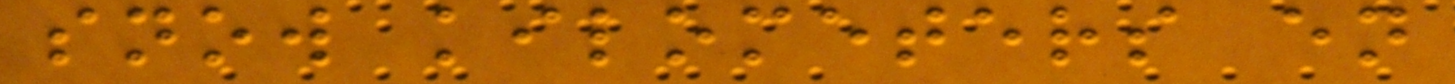snow kilometers en
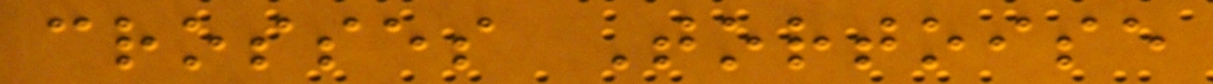crosses Tortoise
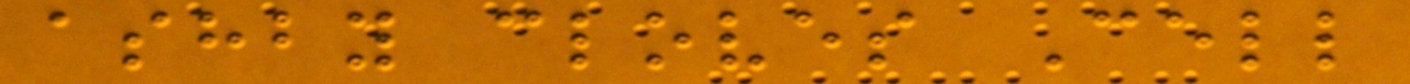ashby cloves Cell
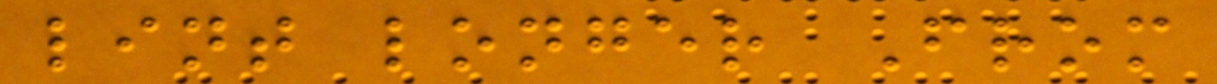lint longer From
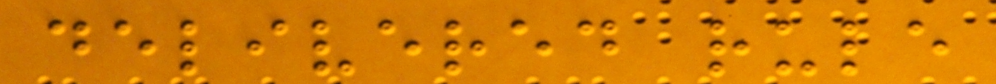delivered rule
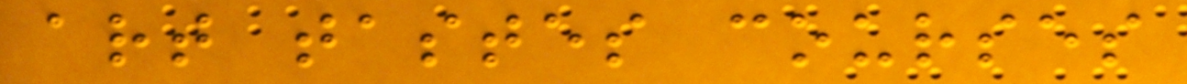art tastes courses
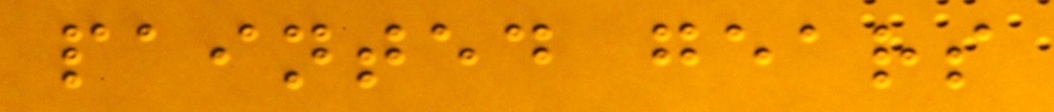painted gears
